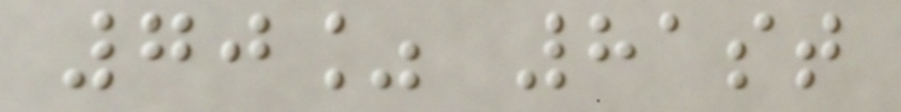70% 81st
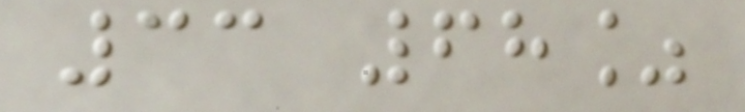33 68%
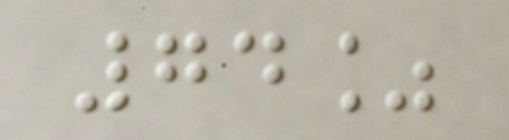74%
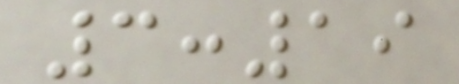3:19
